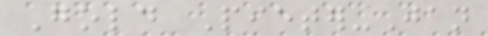Gold Pieter-Jan
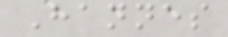Hannes
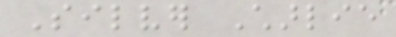Silver Charlie
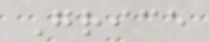Grice
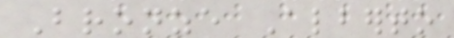Bronze Alberto
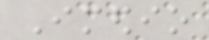Imedio
